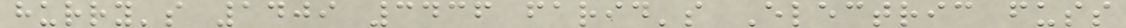hurry's 1409 3436 farid's Electric fuss
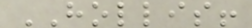HOLLIS!
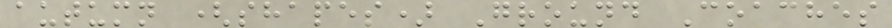autumn (shapes) Ground Coaches
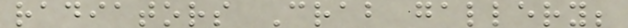radiators Crab gallery;
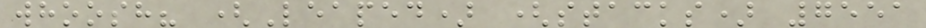whoosh? (Leaped) (stacks) 7551
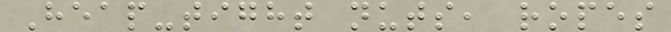Heap-tight nuts, ropes
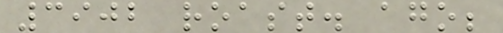3902 roast. ago;
